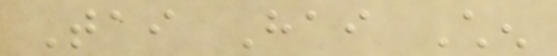Tai Hai Chen
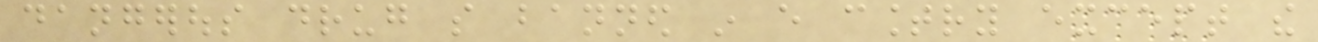dangerous drug so banned in every country except the
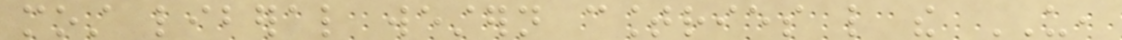most liberal western countries like the US,
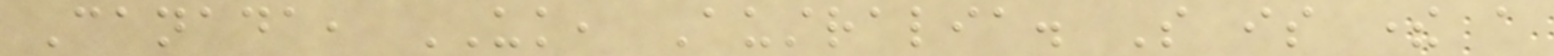Canada, UK, Australia. So is there a
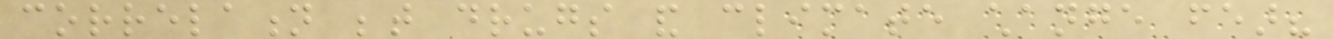correlation between drugs and climate change fear?
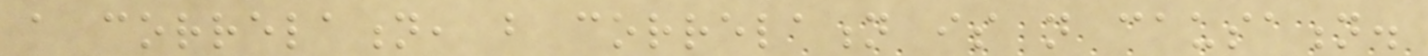a correlation, but correlation is not causation.
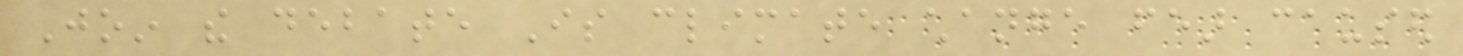Join the debate Is climate change fear caused
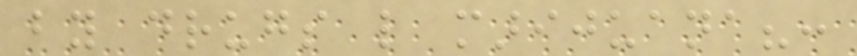by drugs like marijuana?:
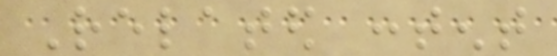Related content
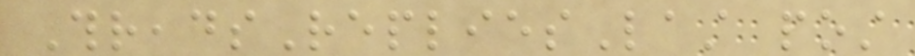ThreadsRepliesLast post
